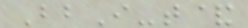BbI-t&
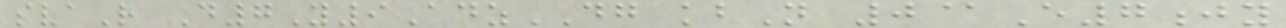svaR D7Y9AdzDG kbN 0@E7jy
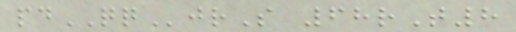pdQQjrS 68rT8
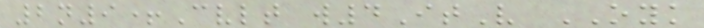2n9+Cvlt w4ItV OYK
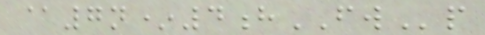@7n*4hFWp
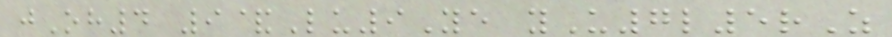jOh4 9&Lu9Ye yU7l5rZ
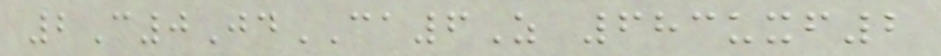2C0JdCA6Z 683uxf2
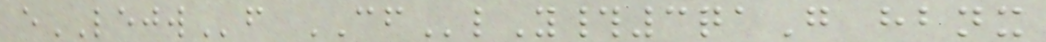eLEJWf CFlY#3qaG hbnx
